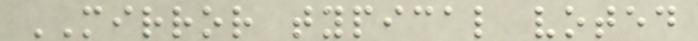MIRROR typical voted
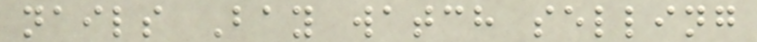nails Bay watch selling
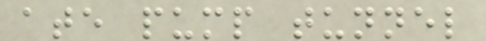ate pump tunnel
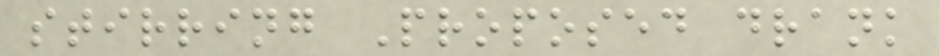stirring Proposed drank
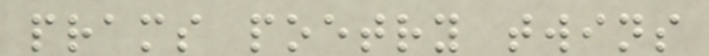prams poetry twins
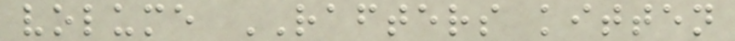volume RAFTERS kitten
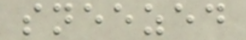sneezed
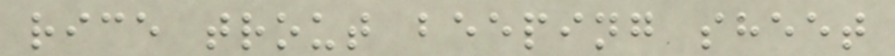rice trout beeping sheet
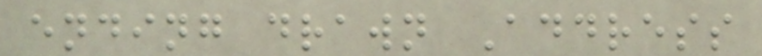ending drawn Address
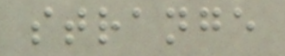strange
